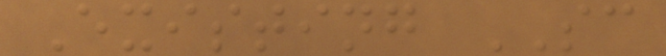Existing SC
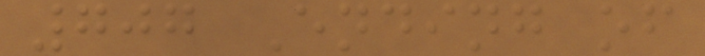707 Ending of
